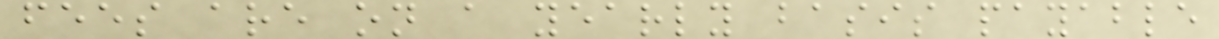fees are on a yearly basis payable
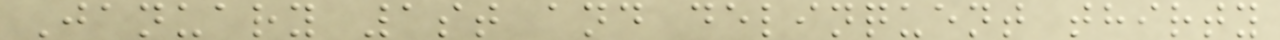January 1st and delinquent thirty
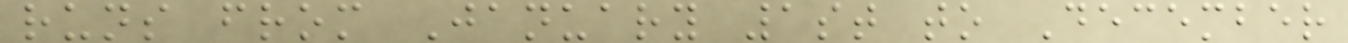runs from January 1st to December
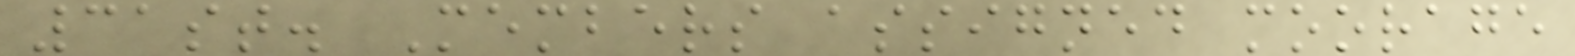31st. Members assigned moorage
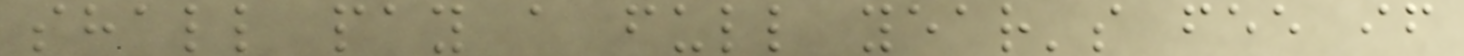shall pay a full year's fee if
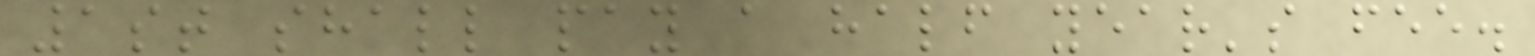1st shall pay a half year's fee.
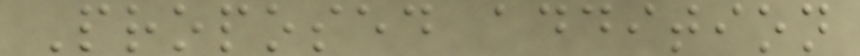Proposed addition
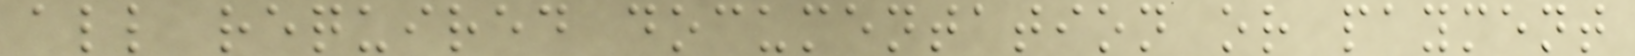all required documentation or payment
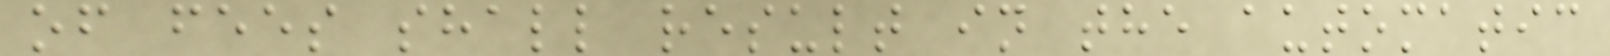of fees shall result in the automatic
